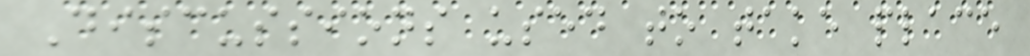Discussions used to take place
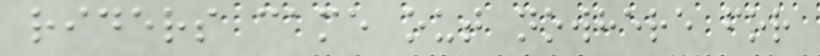riders came out nowhere for
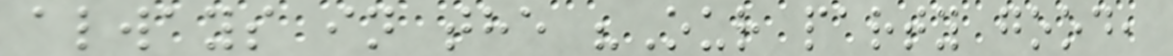always in the "Our party good,
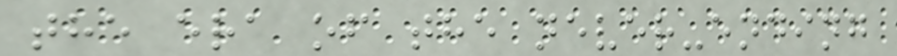the era of the never-ending
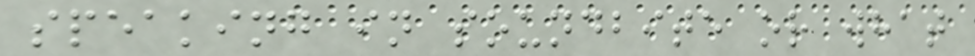speaking in soundbite or what
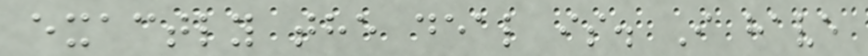exactly the deal is. I have
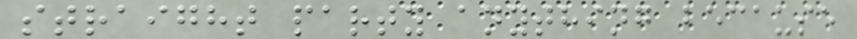straight party anything because
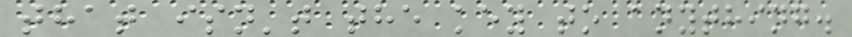that isn't the key to anything.
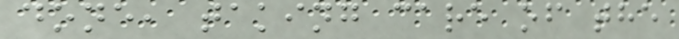done, taking care of the
